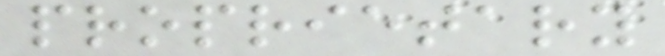proprietary
